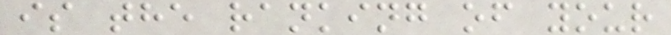is the ranking of your
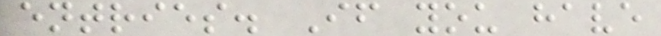entries. If you have
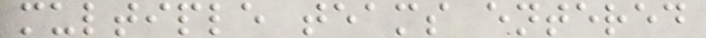multiple teams entered
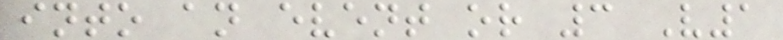into an event or 3 V1
